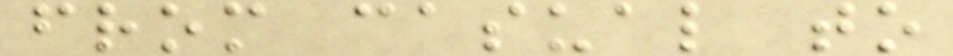from casual to
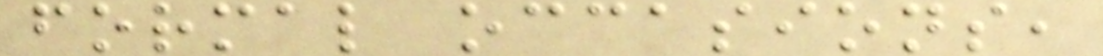formal occasions,
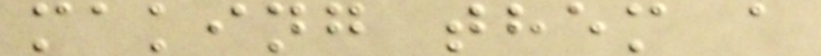making them a
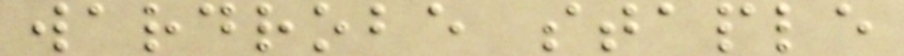wardrobe staple
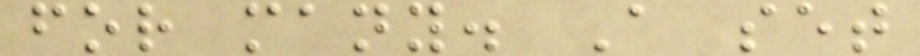for many. A set
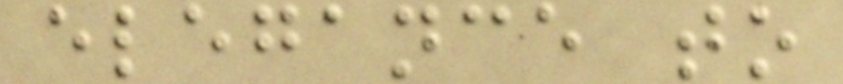elegance to
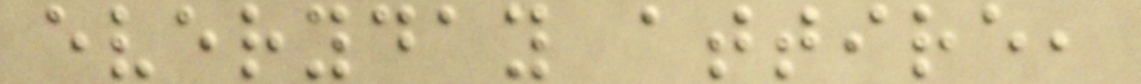everyday attire,
